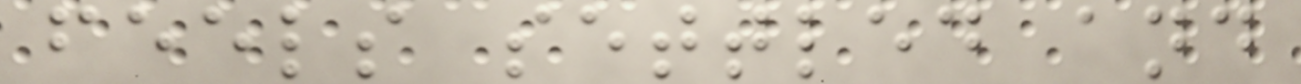feels settled and
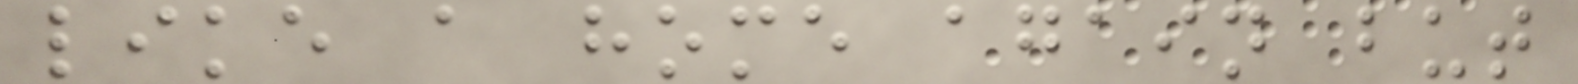like a home again but
